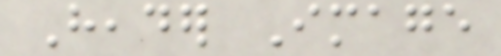Header Image
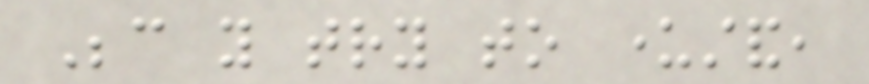Because you try to understand,
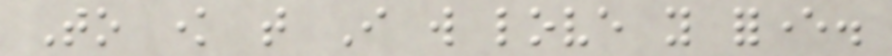To know that I will love you forever.
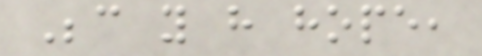Because you have hope,
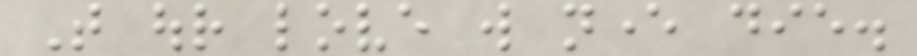That our love will never die.
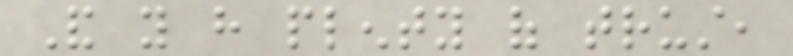And you have plenty of trust,
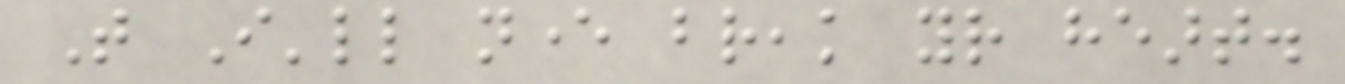That I'll never break your heart.
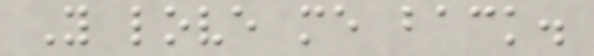You love me back.
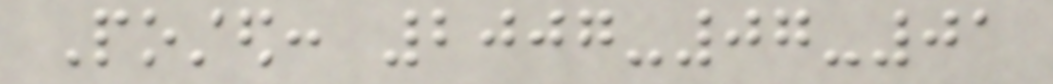Posted: 2007-07-01
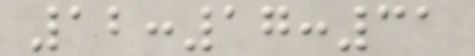12:17:31
